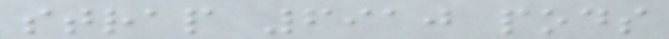strap 6910 pods
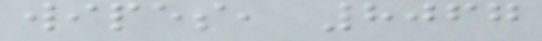wipes, 8067
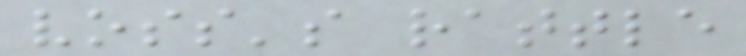voss's rattle
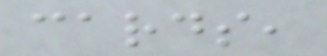cards,
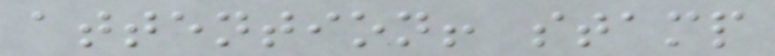attention! stamp
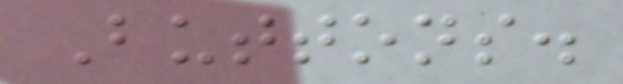Buttons.
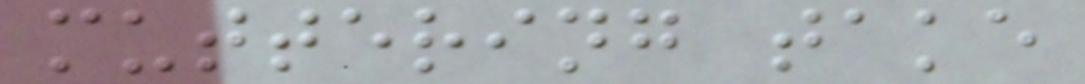muttering take
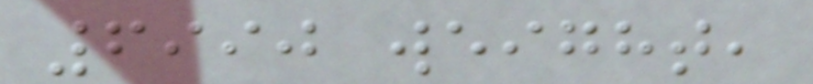6990 weight,
